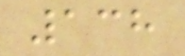138
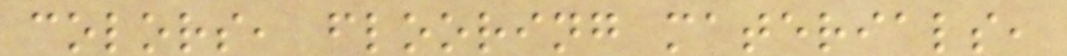colors, flooring materials,
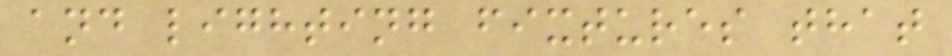and lighting fixtures that
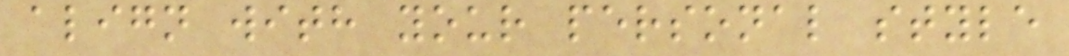align with your personal style
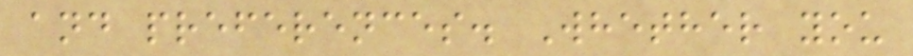and preferences. Whether you
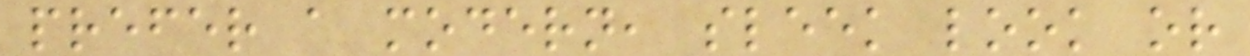prefer a modern, sleek look or
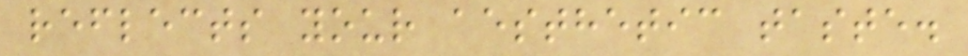reflects your aesthetic taste.
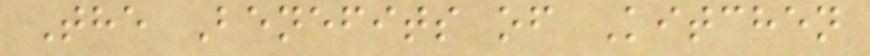The Benefits of Kitchen
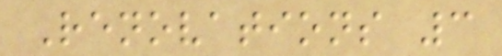Renovations 3
